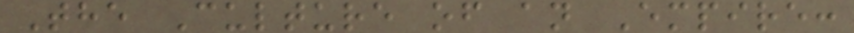The Culture of an Empire:
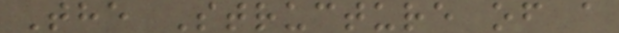The Structure of a
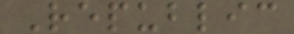Republic
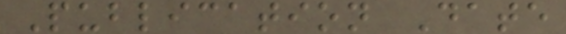Publication Date
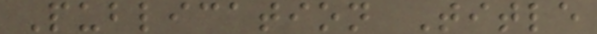Publication Title
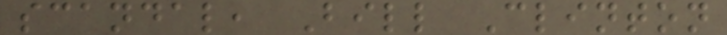scandal, Bill Clinton
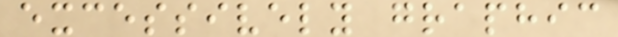excessively graphic
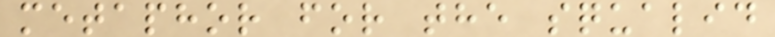metaphor for the squalid
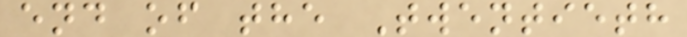end of the Twentieth
